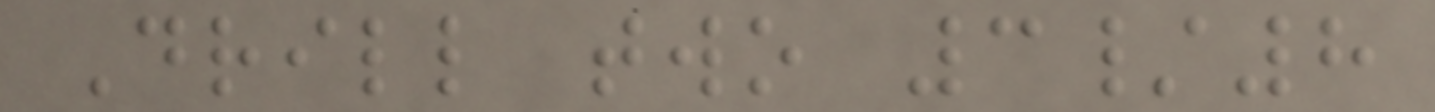Drill two 3/8
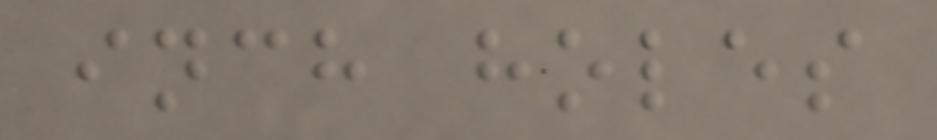inch holes
